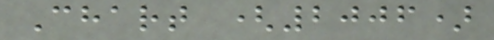Chart (2006)
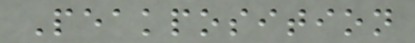Peakposition
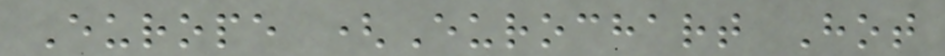Europe (Eurochart Hot
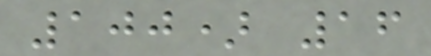100) 16
